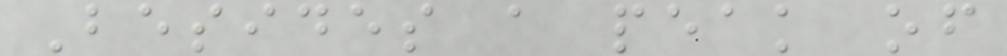Besides a peak of
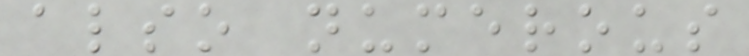also numerous
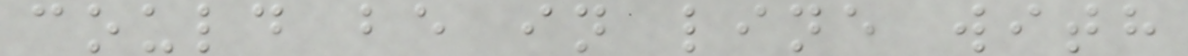could be in line with
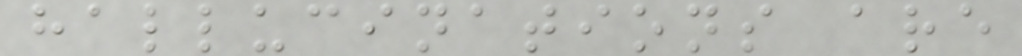hallucinations are
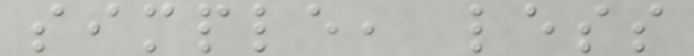simple, less
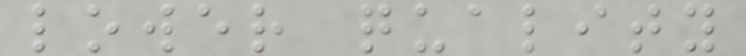lower quality
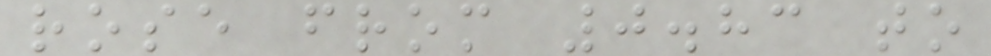rose from 0.83 to
